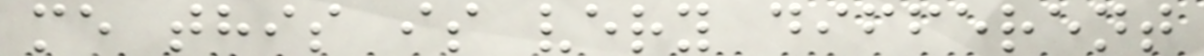me this is very different
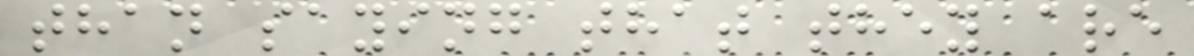than saying that they are
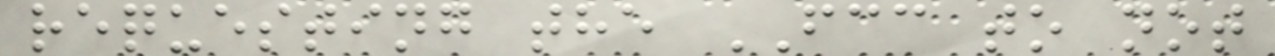requesting the FCC to not
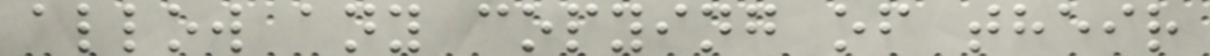allow any copying of their
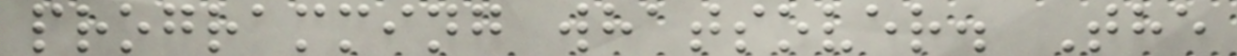programming whatsover. The
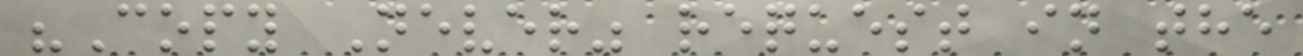"Copy Never" request in the
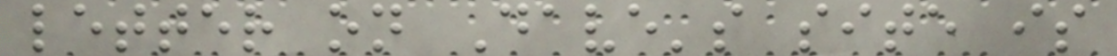letter on Dave's site is
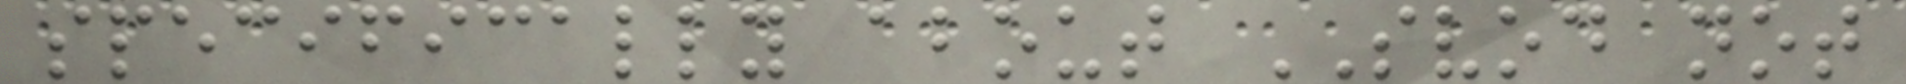specifically about SVOD not
